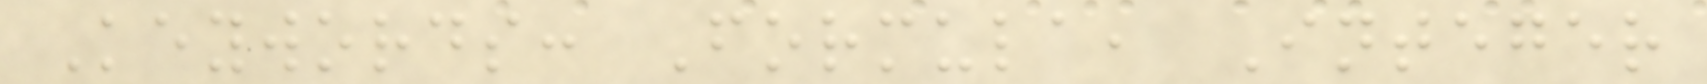Keywords: Formula, Integer
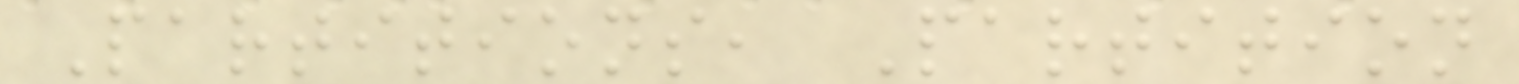Partitions, Partition
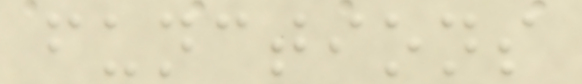functions
